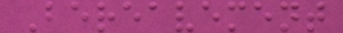Bereavement
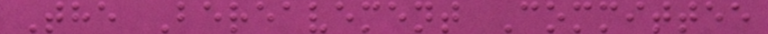The Bereavement Committee
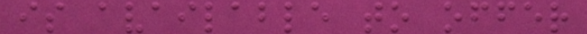is available to offer
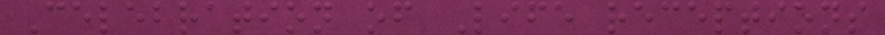Celebration of Life receptions
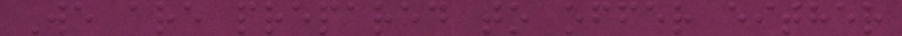We are prepared to offer either
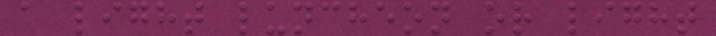a light luncheon or light
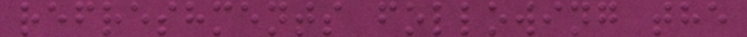refreshments following the
